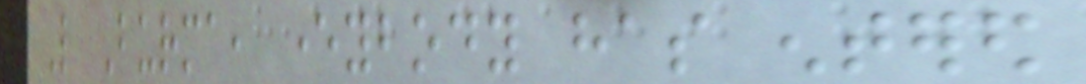Like Burma, everybody has entered
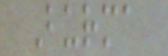Burma
